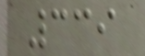339
